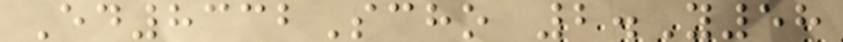Ed8332Scho 2.Y58
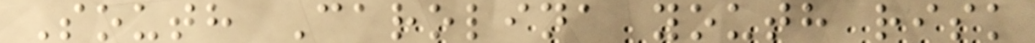South Carolina youth risk
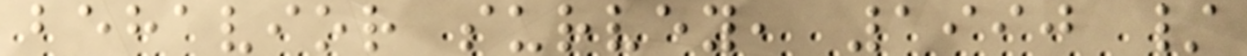behavior survey, 1990 /
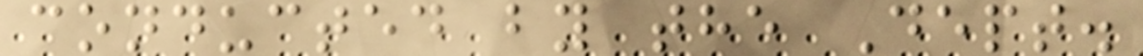conducted by the Dept.
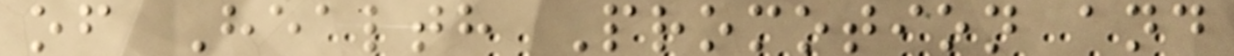of Health Promotion and
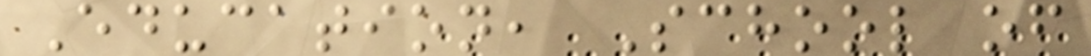Education, School of
